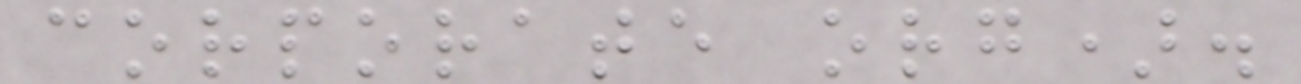corporate org).
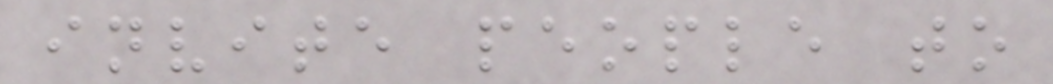invite people to
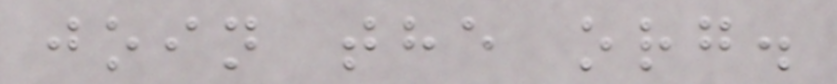join the org.
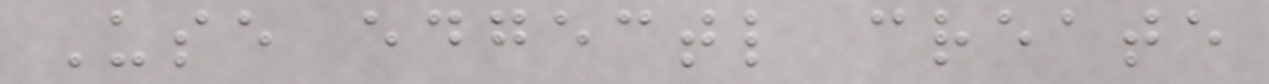Use edgectl create
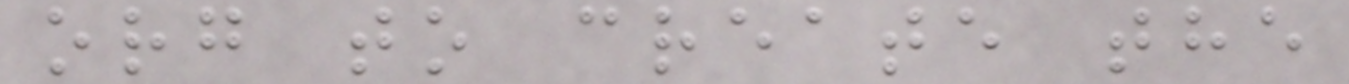org to create the
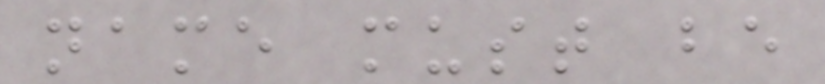name must be
